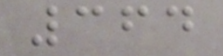364
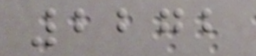2272
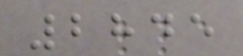2845
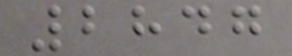2847
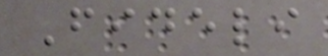Fideli
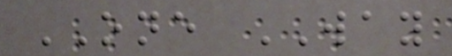ONE WAY
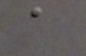a
